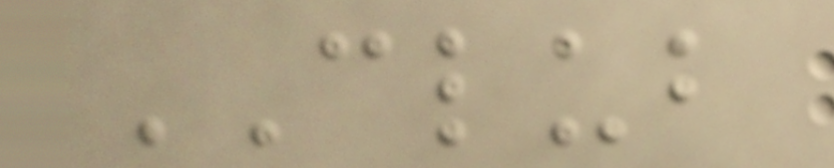CLUB
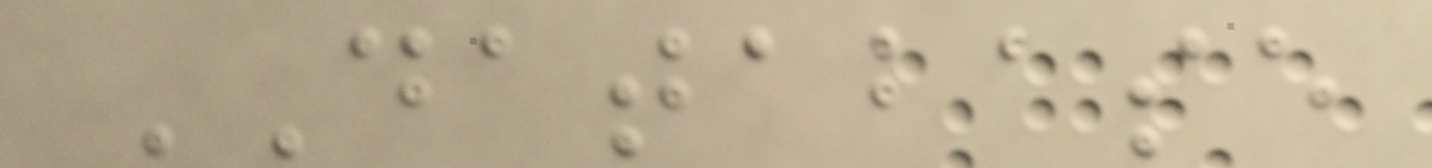DATABASE
